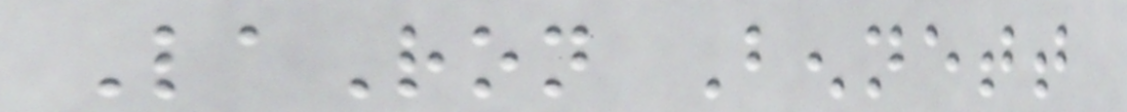LaRon Bennett
